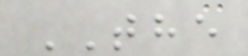THE
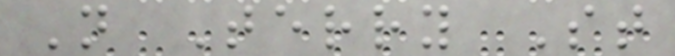N Terry St
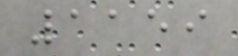1159
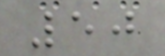50
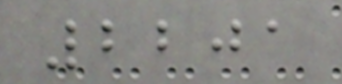2201
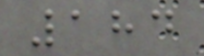184
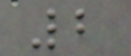2
